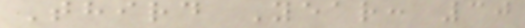Third Year: 30
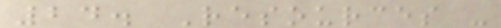24. Resources -
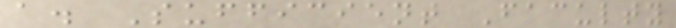a. Sufficient Faculty
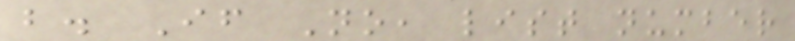b. If No, list number
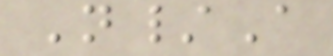N/A
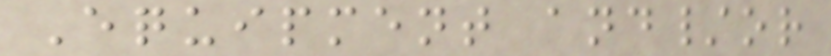Equipment and/or
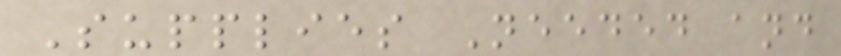Supplies Needed and
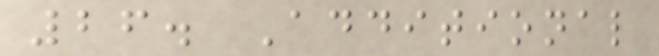26. Additional
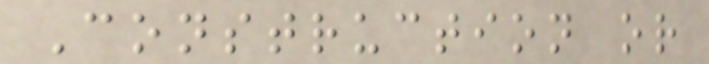Construction or
